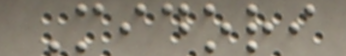Midori
